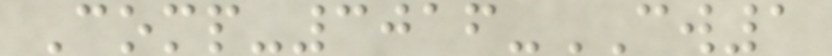Comp-3016-CW1
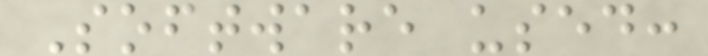Software used:
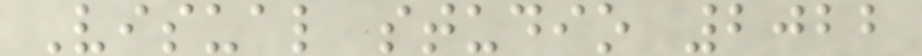Visual studio 2022
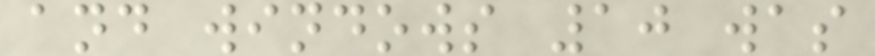and windows 10 was
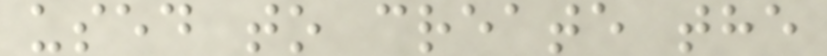used to create the
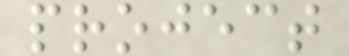project
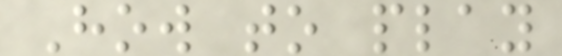How to play
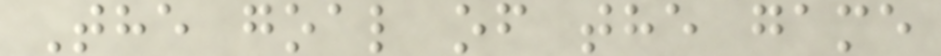The goal of the game
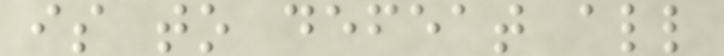is to defeat all
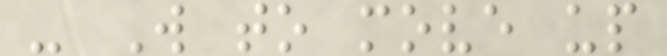- W to move up
